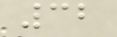32
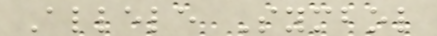Allele Symbol
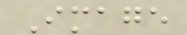Image
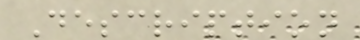Description
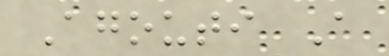Agouti A
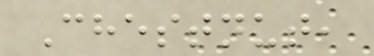Chestnut,
